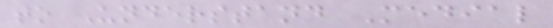to Understand Medial
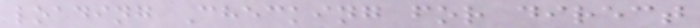loading Checking for direct
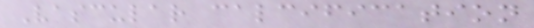Vascular calcification
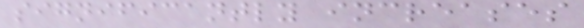significantly increases
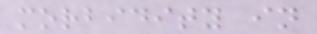morbidity in
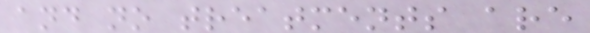and no treatments are
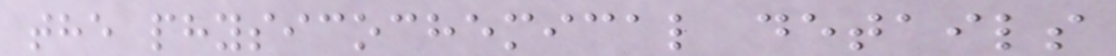the physicochemical details
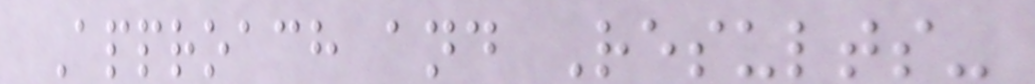Approach and Results-
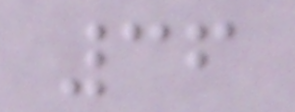36
